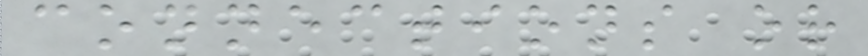connections or
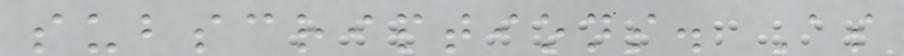subscriptions. As
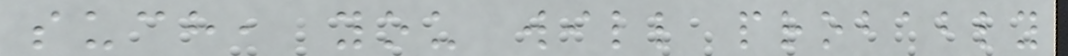such, you will probably
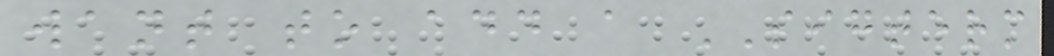want to add a SIGTERM
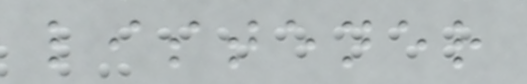listener
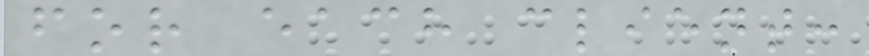for each client:
